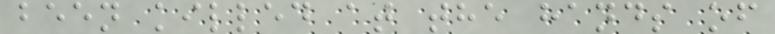been killed at the hands of
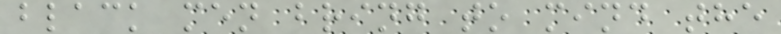black men bring to mind the
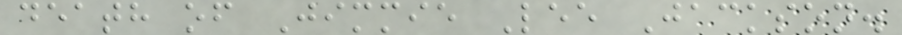death of Jimmie Lee Jackson.
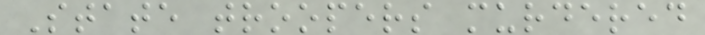State troopers murdered
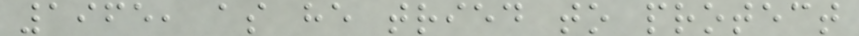1965, as he tried to protect
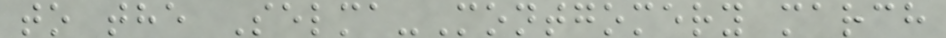to the Selma-Montgomery march
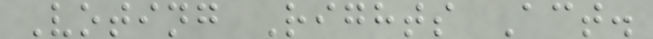Voting Rights Act.
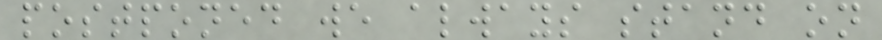postponed we always stand on
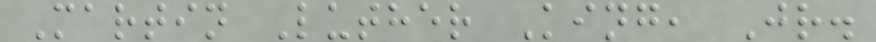Martin Luther King, Jr.
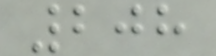208
